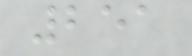251
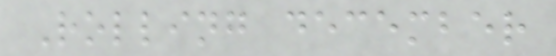Rolling december
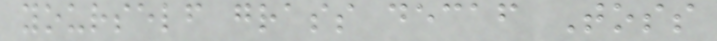yourself grass decaf Toss
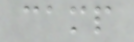camp
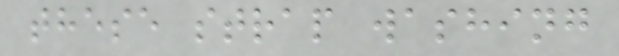these strap washing
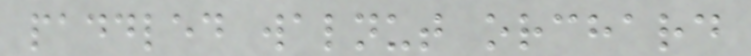paddled walnut orchard
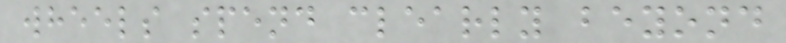wheels spend clearly beyond
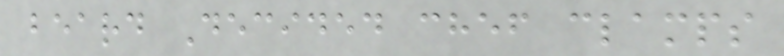beard Decided chef clamps
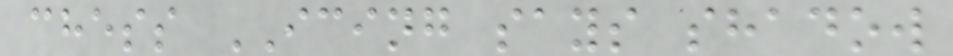chess ICING says shadow
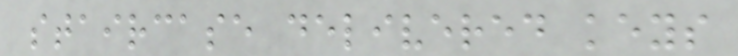staircase delivered keys
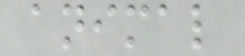animal
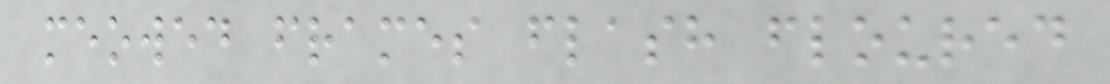meowed frames flash floured
